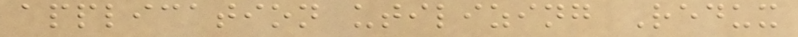application utilizing Redux
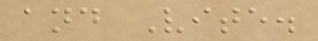and Vite.
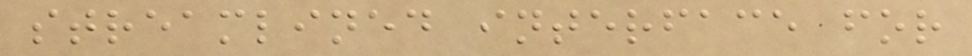streamlined interface for
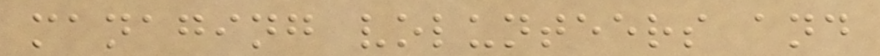managing volunteers and
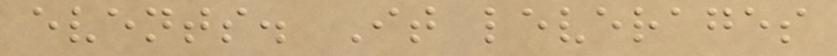events. It leverages
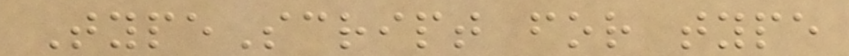TypeScript for type
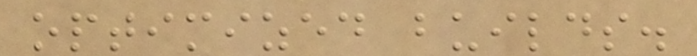optimized builds.
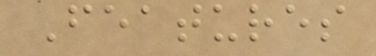Features
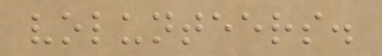volunteers.
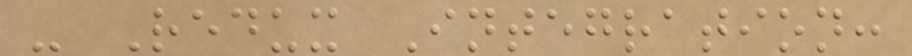- Redux Integration:
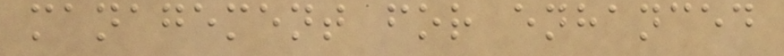management for enhanced
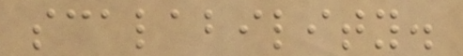scalability.
